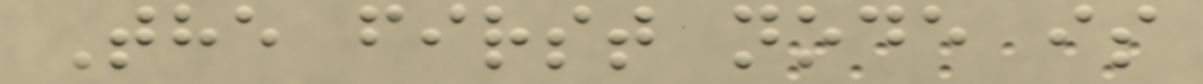The first node is
